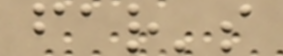far's
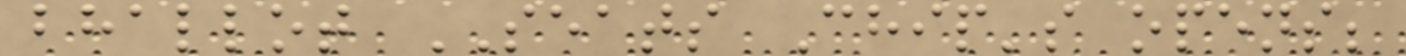bhallot SEATS Chip's opens;
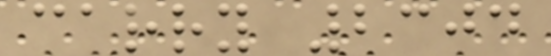carry 2304
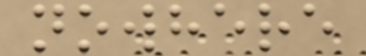nowhere
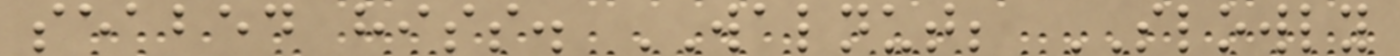seabed hiss. WALNUT; SLOWLY
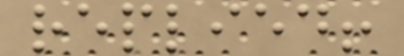replied!
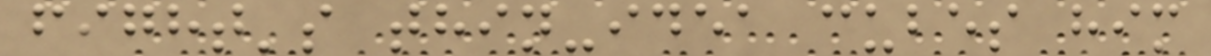fight's thin-idea cubes him
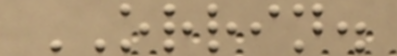ORRIN.
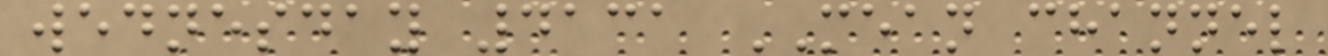wednesday 4131 MEAN channel
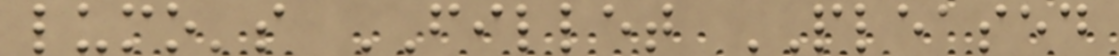lumo's FILLET PLEASED
